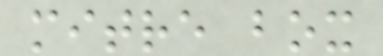mitre box
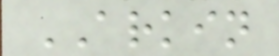ARKIN
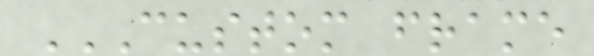CUSTOM FRAME
